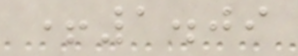+1.09
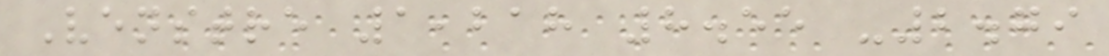Venstre 1,218 8.55 -2.79
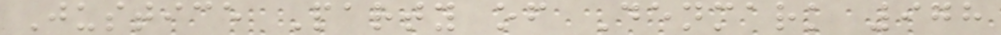Justice Party of Denmark 978
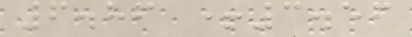6.86 +3.56
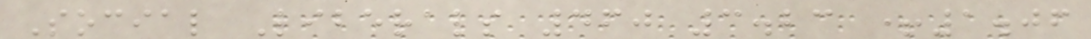Social Liberals 460 3.23 +1.06
